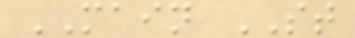MAIN ST
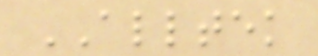ALLTEK
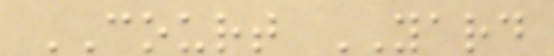COURT YARD
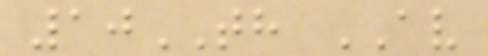10TH AV
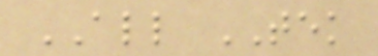ALL TEK
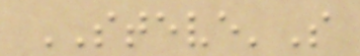STEVE'S
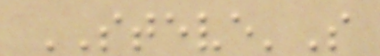STEVE'S
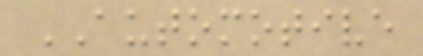AUTOMOTIVE
